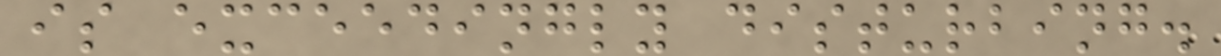is exceedingly disturbing.
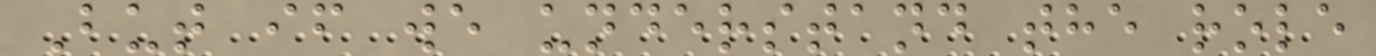But if we understand the role
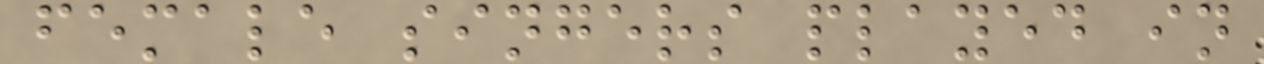female singers played in
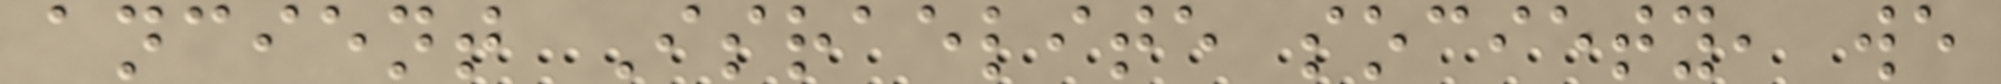ancient Israelite society, we
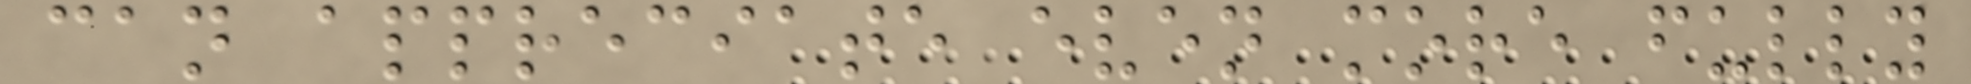can appreciate even more fully
